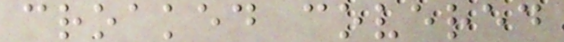croaked covered
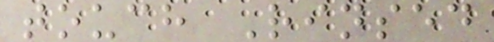touch Rinsed
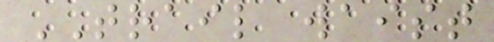TRAIL waist
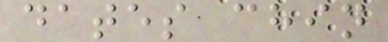dates chin
